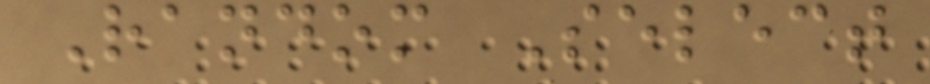Random Select
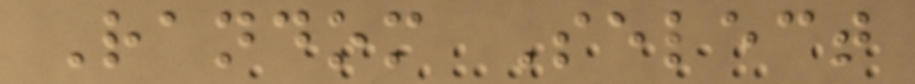Random Select
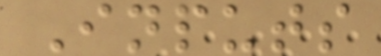Inputs
